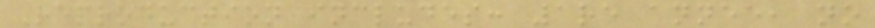Reproduction includes: 1re annee, no
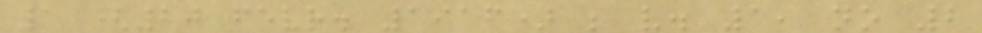1 (20 fevr. 1916) ; v. 1, no 2
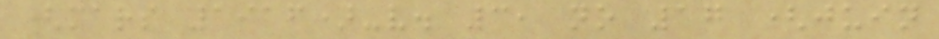(mars 1916)-v. 3, no 17 (juin
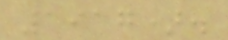1917).
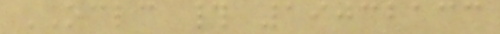OCLC # 19032133
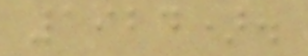1924).
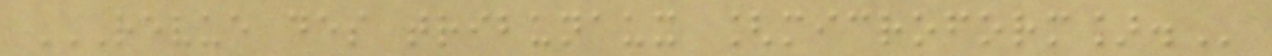REVUE DES TRIBUNAUX [MICROFORM].
